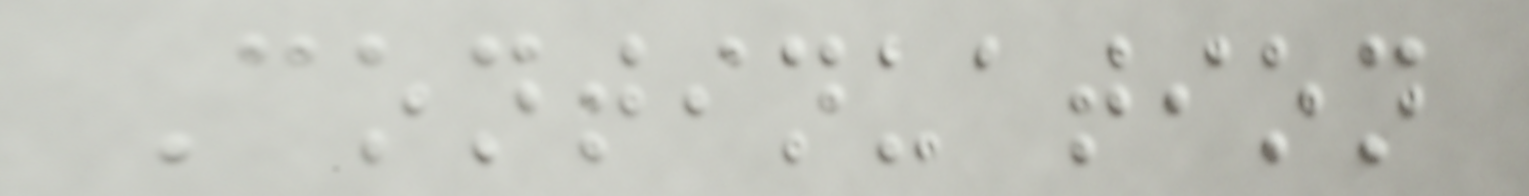Continuation
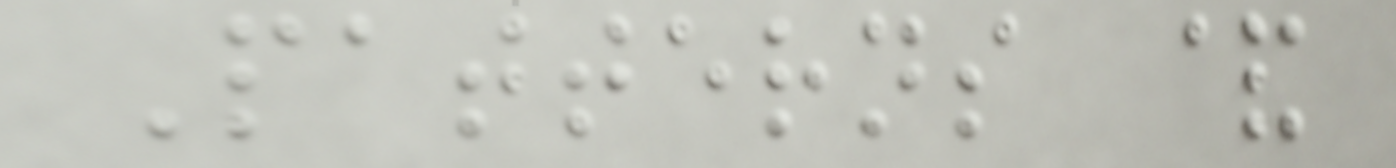Patterns &
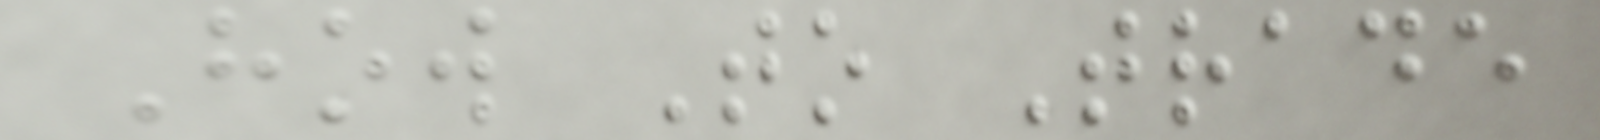How To Trade
